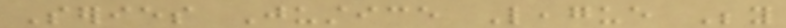Series Justice League Beyond
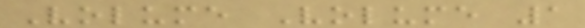Volume Volume 1
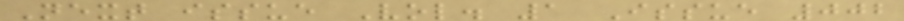Next issue Vol. 1 Issue 002
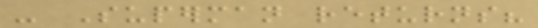- Superman returns?
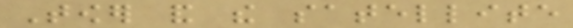Tower and the satellite
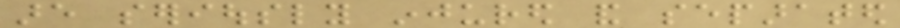are seriously injured and separated
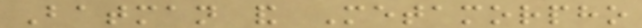Batman and Metamorpho
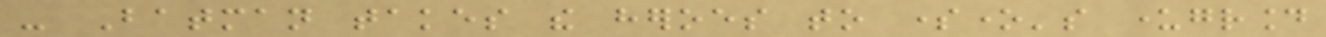- Batman takes the heroes to someone's underground
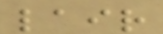lair
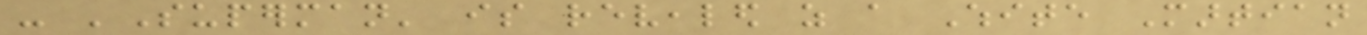- 'Superman' is revealed as a White Martian
